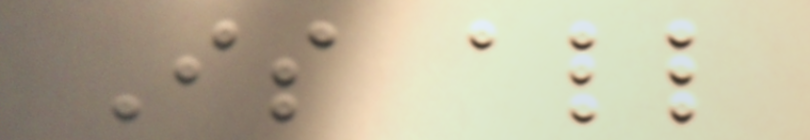Is all
